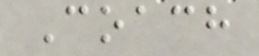Coach
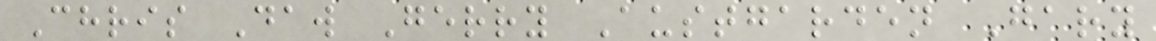Chris Daw Gerry Austgarden Gary
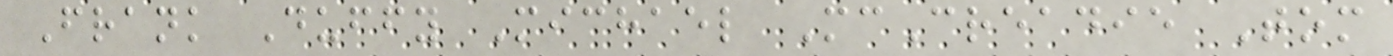Frank Duffy Michael McCreadie Tom
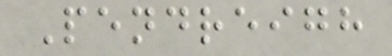Pendreigh
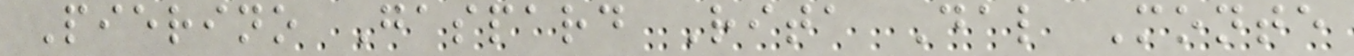Pierino Gaspard Rita Dal Monte
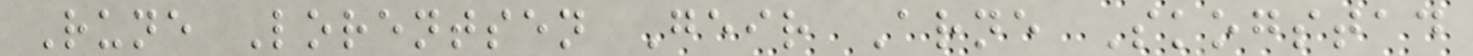Rune Lorentsen Geir Arne Skogstad
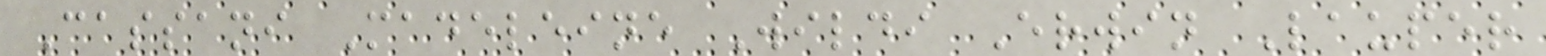Cassani Madeleine Wildi Erwin Lauper
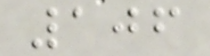106
